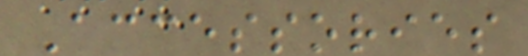Accessories
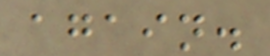again.
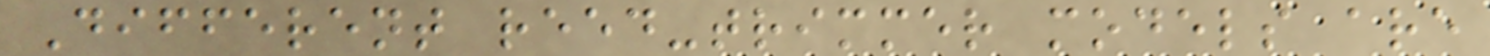Different reed-trimmer models are
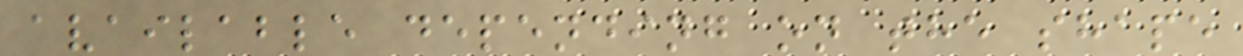available depending on the shape
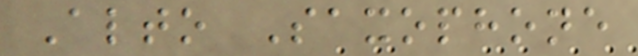Alto Saxophone
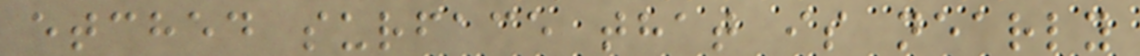etched surface that is nearly
